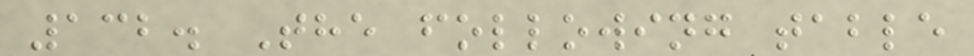132. The following table
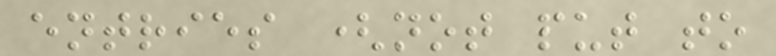entries (not put to
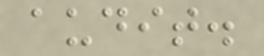audit.
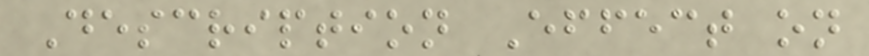Description Effect on
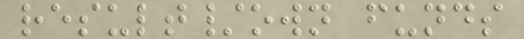result/own funds
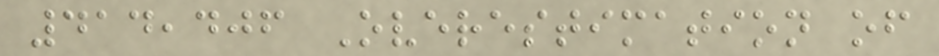414,406 Overestimation of
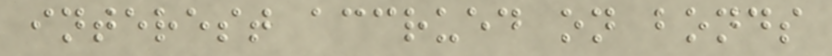interest accrued on bonds
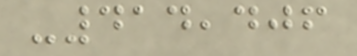-414,406
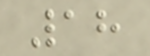18
